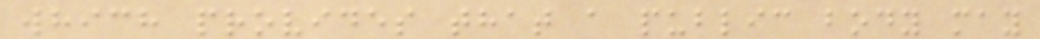which provides that a public body may
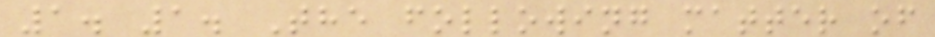1. 1. The following matter of
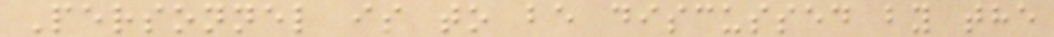Personnel is to be discussed by the
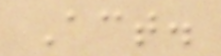Act.
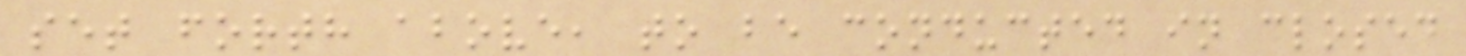set forth above, to be conducted in closed
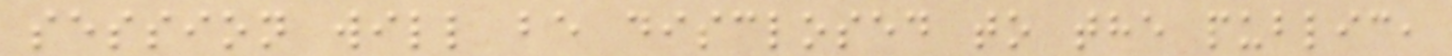session will be disclosed to the public,
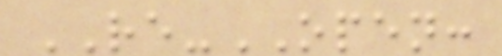RE-OPEN:
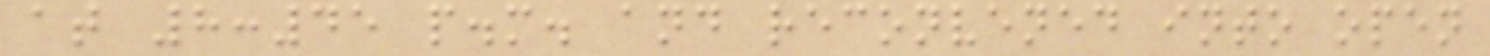at 8:45 p.m. and reconvened into open
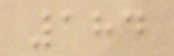184
